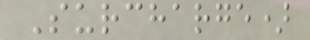Surcharge)
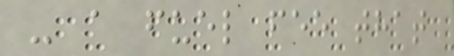- a fuel fee that
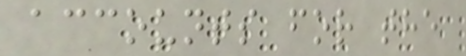accounts for the
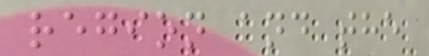region and the
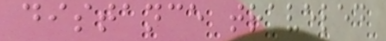distance traveled
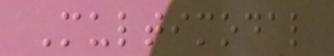Multimodal
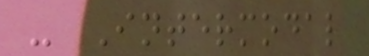- Intermodal
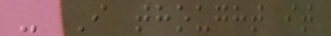- I thought it
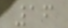16
